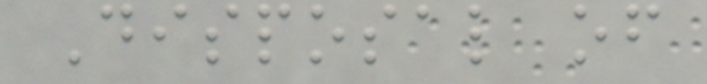Disposal of
